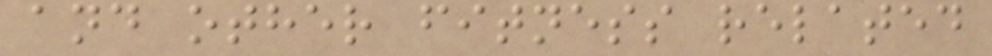and other fitness related
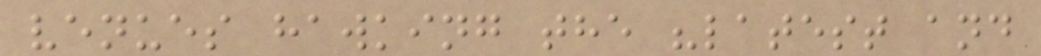venues hawking the "latest and
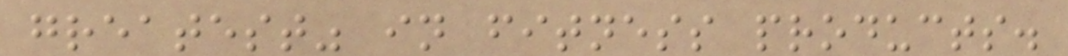greatest" in fitness products.
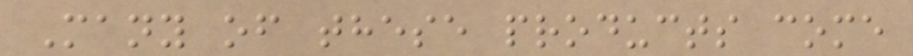Many of these products come
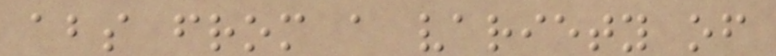abs from a variety of
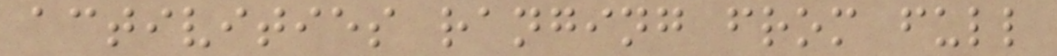activities ranging from full
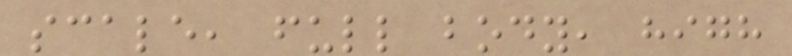scale, full body, high
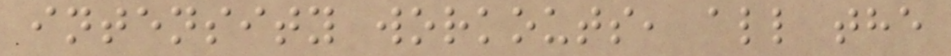intensity workouts, all the
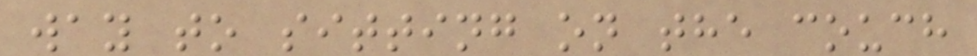way to sitting on the couch
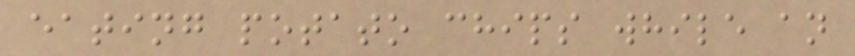eating potato chips while an
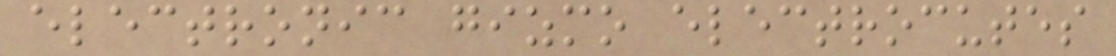electronic gizmo electrocutes
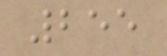255
